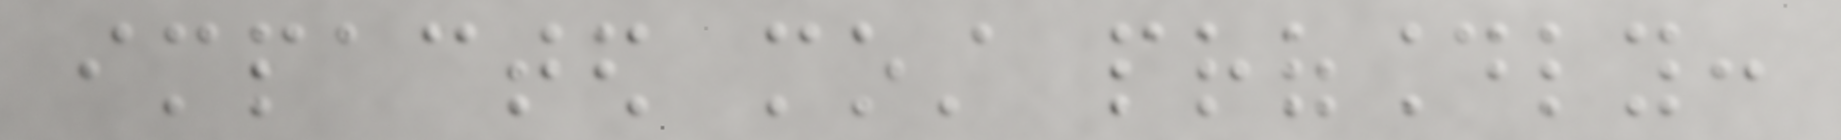impacted most profoundly:
